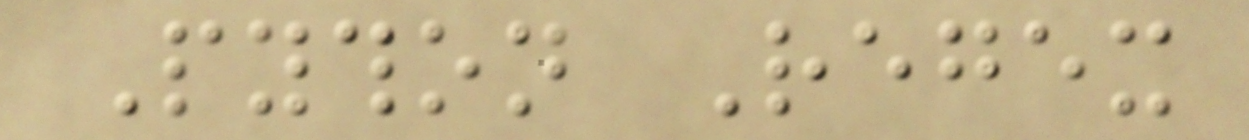Python Regex
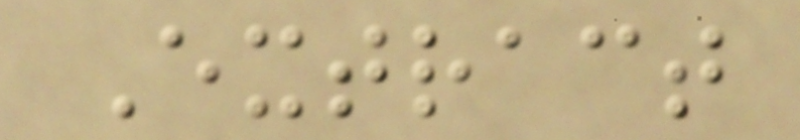Extract
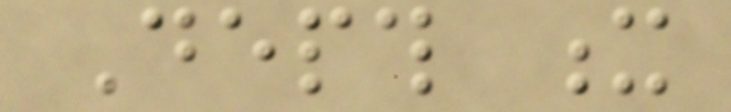Depth x
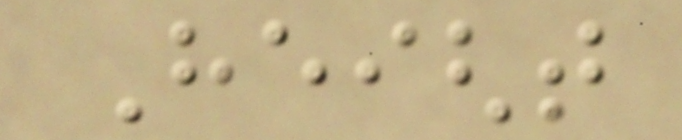Height
